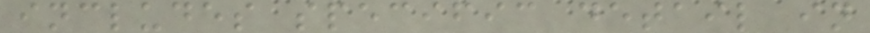includes specific detail in
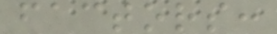factors:
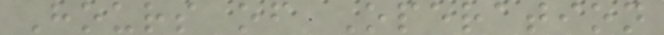Hours of Operation
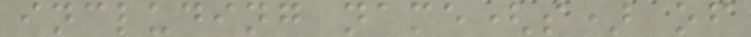including name(s) of
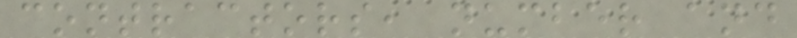contractors, number and
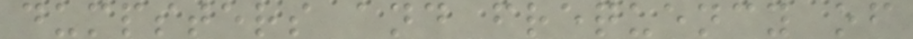dumpsters and frequency of
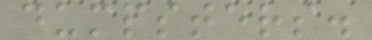dumpsters.
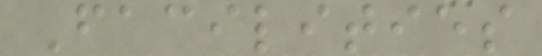Facilities
